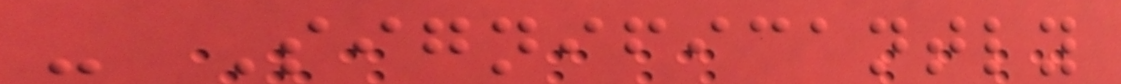- Significantly
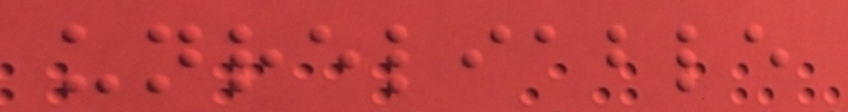unreliable
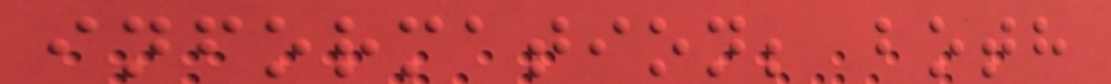information; both
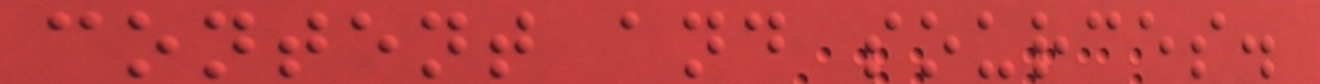content and sources.
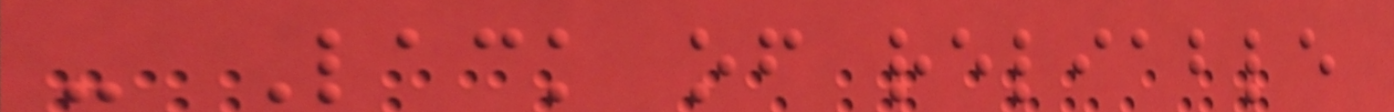- Lack of reliable
